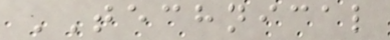TECHNICAL
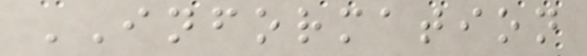INFORMATION
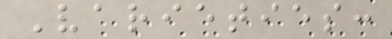Varieties:
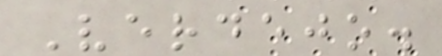Verdejo.
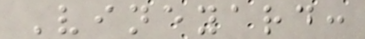Vineyard:
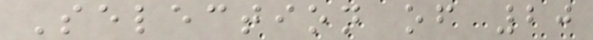Selection of 20
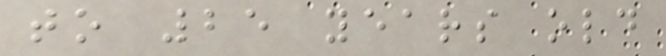to 25 years old
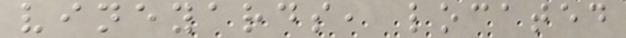vineyards, located
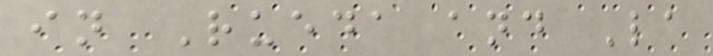in Rueda and La
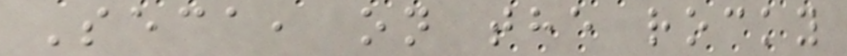Seca, on the rocky
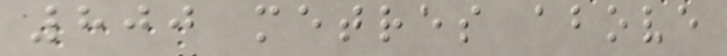800 metres above
